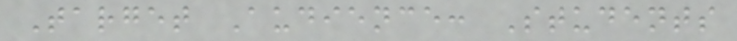Target Audience: Students
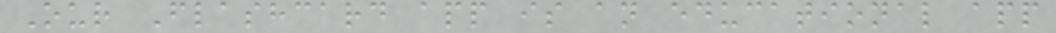Our Flashcard app is an educational app
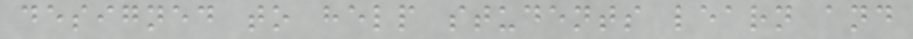designed to help students learn and
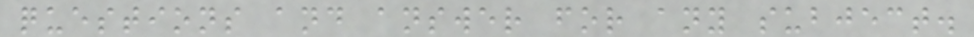questions and answer for any subject.
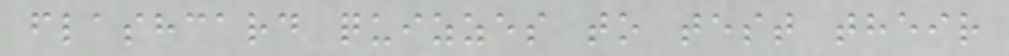flashcard quizzes to test their
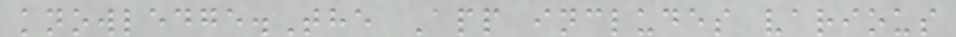knowledge.The App includes various
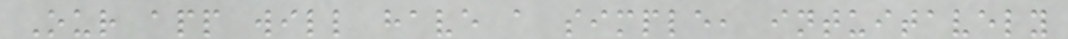Our app will have a simple, intuitavely
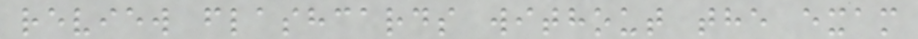review flashcards without the exam
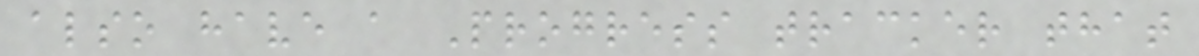also have a Progress tracker that
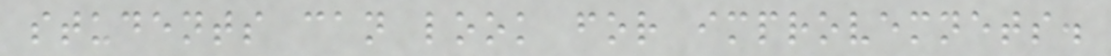students can look for improvemnets.
